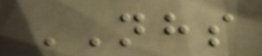NHS
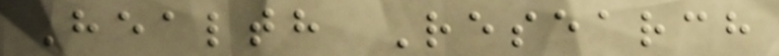Health Research
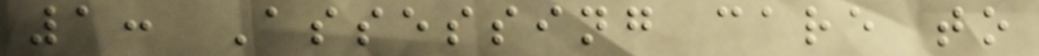1: Assessing care to
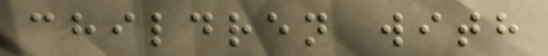children with
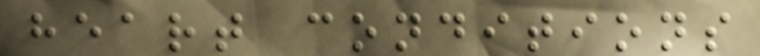heart conditions
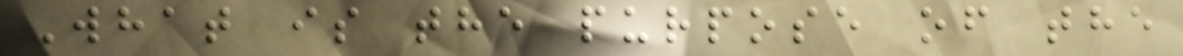What is the purpose of the
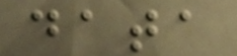data
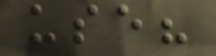use?
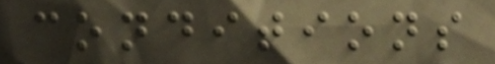conditions
